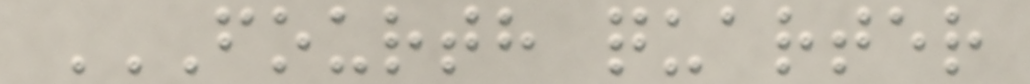FOURTH QUARTER
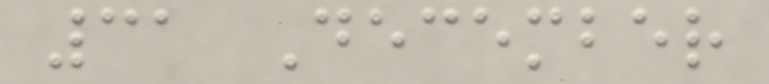31 December
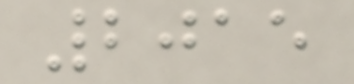2015
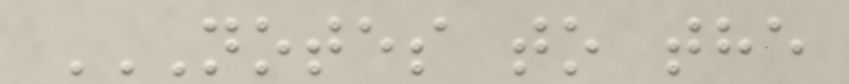NOTES TO THE
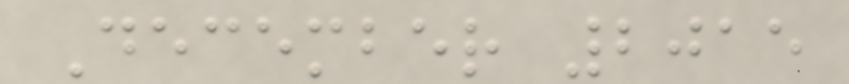December 2015
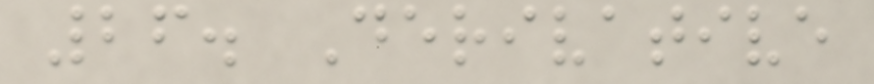26. Derivative
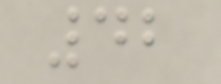42
